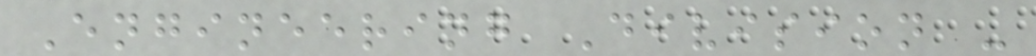Engineering Division -
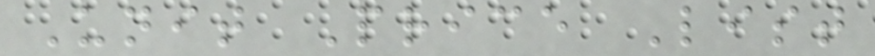Unit Price List
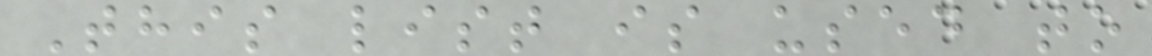This list is used to
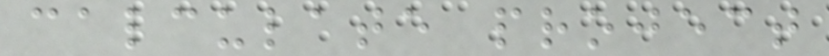calculate project
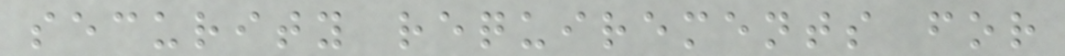security requirements for
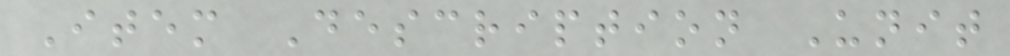Item Description Unit
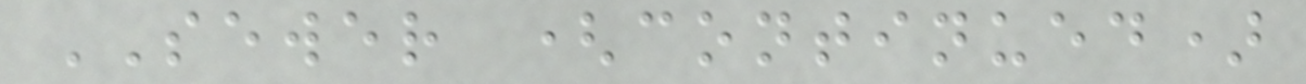SEWER (continued)
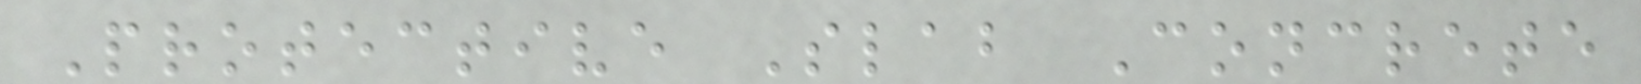Protective Slab Concrete
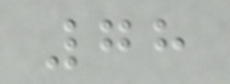78
